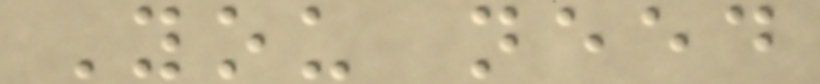You need
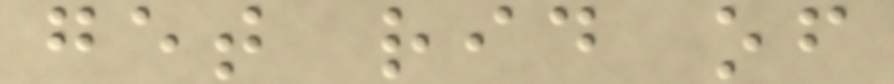get rid of
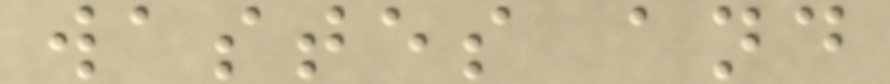wastes and
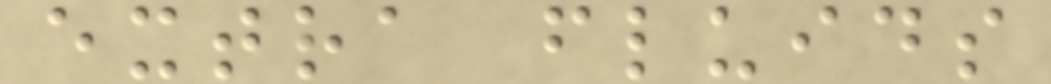extra fluids
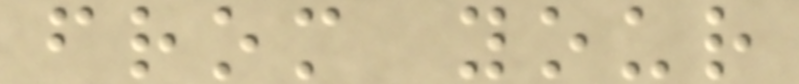from your
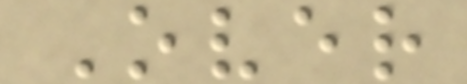Over
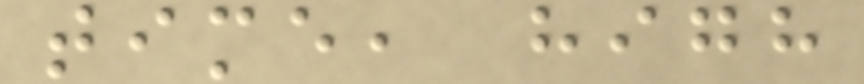time, high
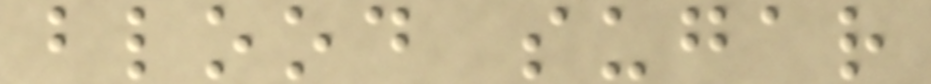blood sugar
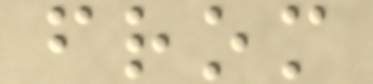from
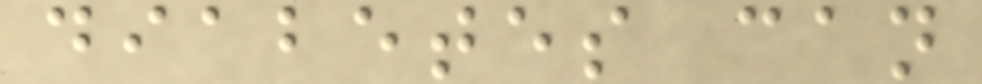diabetes can
